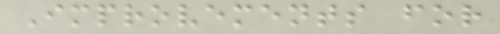Improvements for
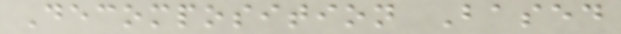Decomposition Based
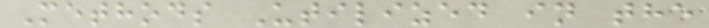Methods Utilized in the
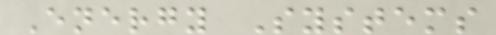Energy Systems
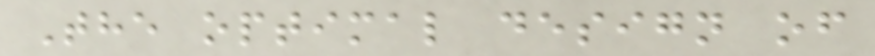The optimal design of
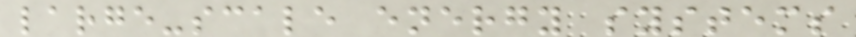large-scale energy systems
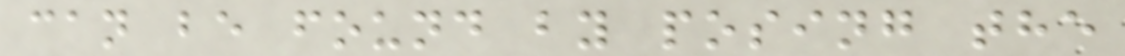can be found by posing the
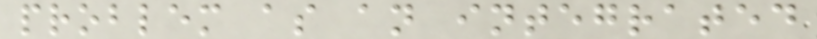problem as an integrated
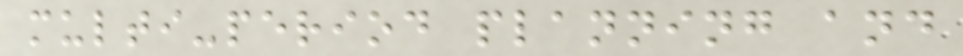multi-period planning and
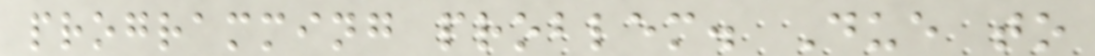programming problem. Due to
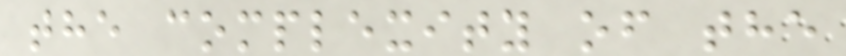the complexity of the
